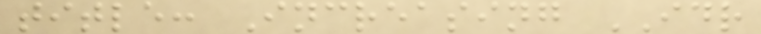title: Increasing IDR
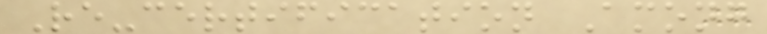Re-certification Among
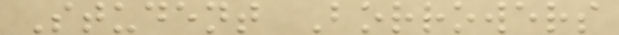Student Borrowers
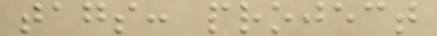tags: project
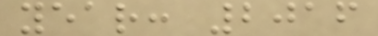year: 2016
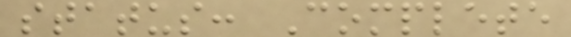status: Complete
